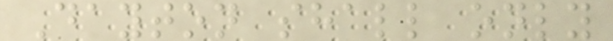Dayton shall only
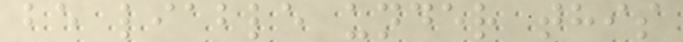be liable under this
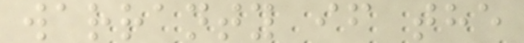warranty if the
